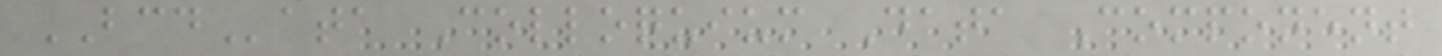BCData Colloquium Data Component
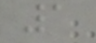1
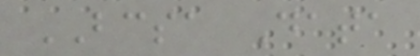BCSA Data
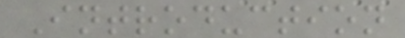Introduction
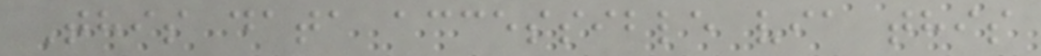This data accessible via this
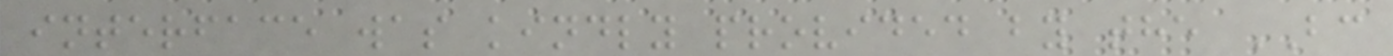interface was kindly provided by the BC
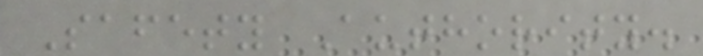Safety Authority.
